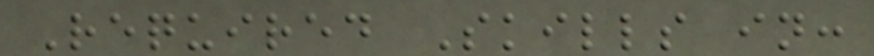Required Skills in:
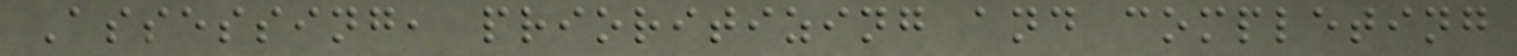Assessing, prioritizing and completing
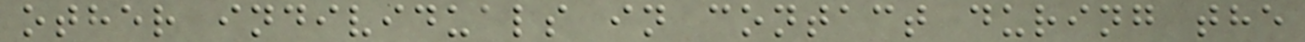other individuals in contact during the
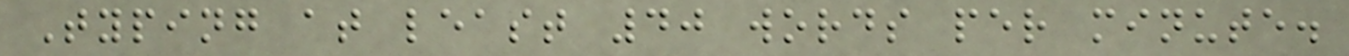Typing at least 40 words per minute.
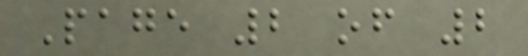Page 2 of 2
